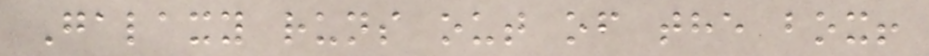Galaxy runs out of the box!
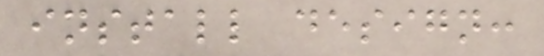install design:
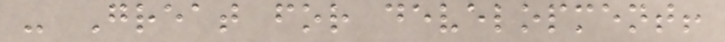- Great for development!
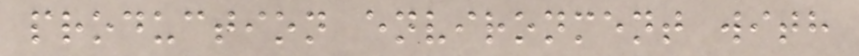production environment with
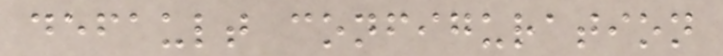default configuration
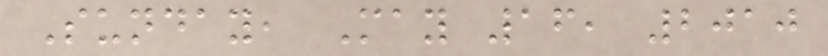Sunday, May 16, 2010
